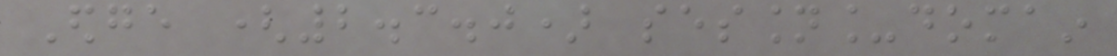Edge (2.3.0) session_domain
